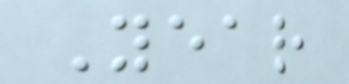Year
